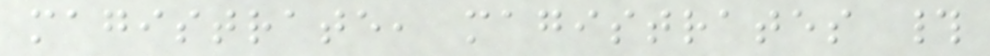magistrate, magistrates #
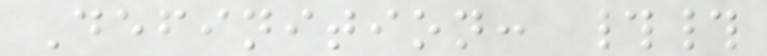Definition: ##
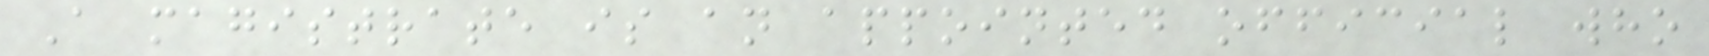A magistrate is an appointed official who
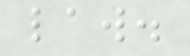law.
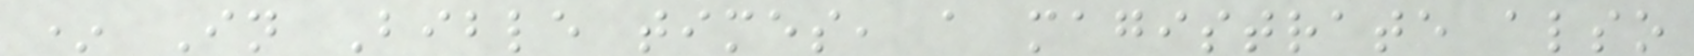* In Bible times, a magistrate also
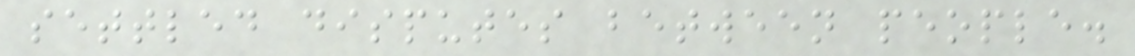settled disputes between people.
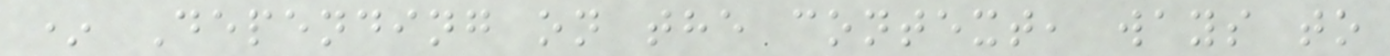* Depending on the context, ways to
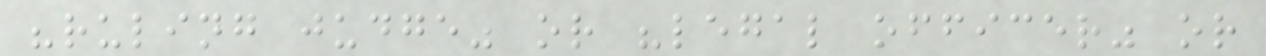"ruling judge" or "legal officer" or
